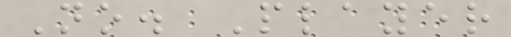No. Player
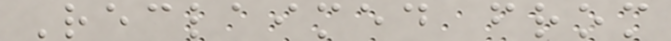Reclaimed from
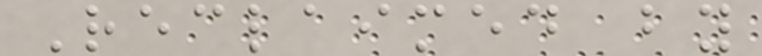Reclaimed by
